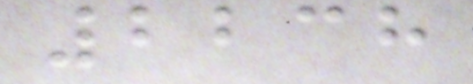2238
